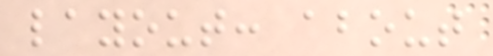layout: about
